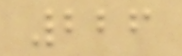226
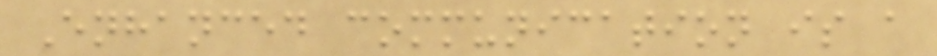Enhanced communication is a
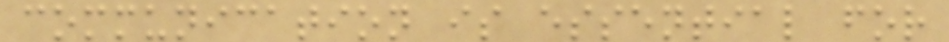communication is essential for
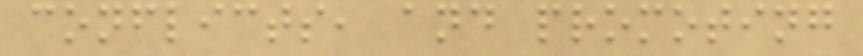conflicts, and promoting
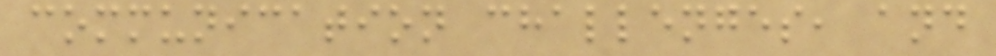communication challenges, and
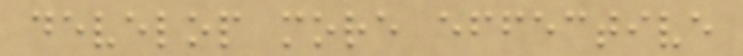develop more effective
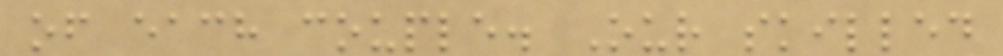of each couple. Our skilled
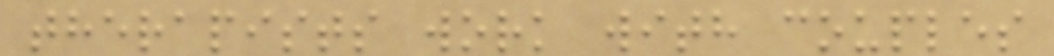therapists work with couples
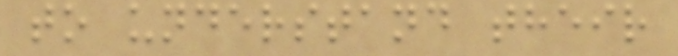to understand their
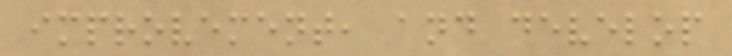improvement, and develop
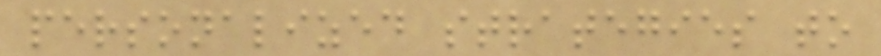personalized strategies to
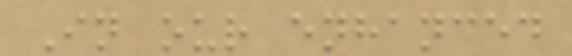In our enhanced
